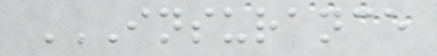INSURANCE
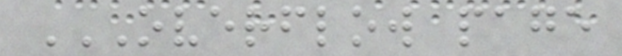OVERFLOW PAGE
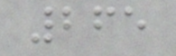265
